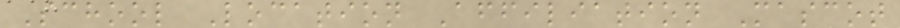School Location Affiliation Mascot
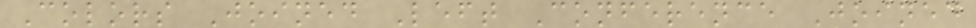Colors Joined Left Conference Joined
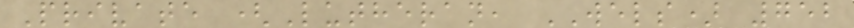Private (Lutheran, WELS) 752
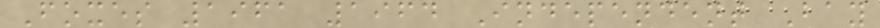Foxes 1961 1964 Independent Bay
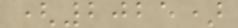(2025)
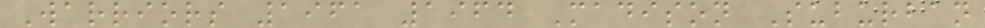Warriors 1961 1964 Madison Suburban
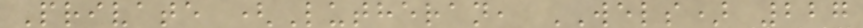Private (Lutheran, WELS) 227
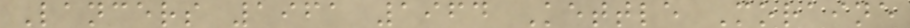Lancers 1961 1964 Kettle Moraine
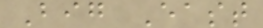Big East
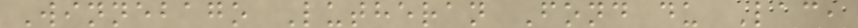Winnebago Lutheran Fond du Lac,
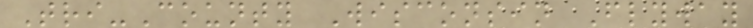Tri-County Wisconsin Flyway
